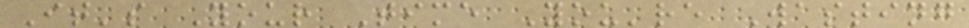It's Your Time You're Wasting
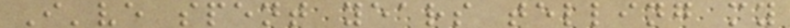I've spent years telling my
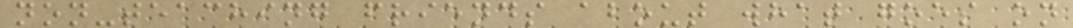non-teaching friends about what goes on
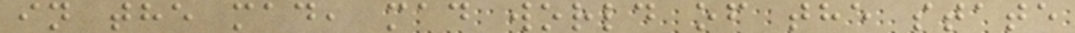in the mad, mad world of the state
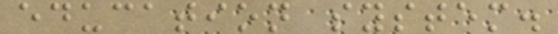education system.
